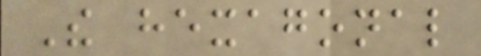The hexagonal
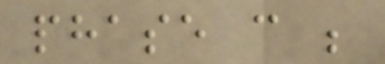phase can be
